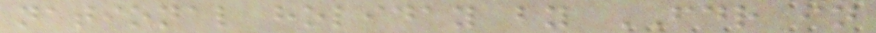national holiday by FDR in
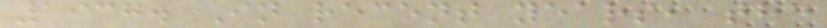1937. In recent years, the
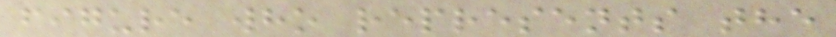figure who represents the
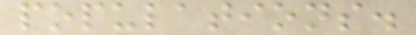populations.
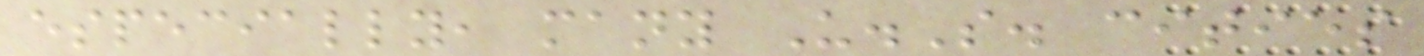especially, many U.S. cities
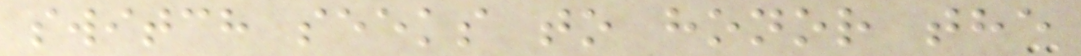switch seeks to honor the
